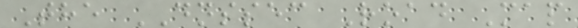The DNSSEC Road Map
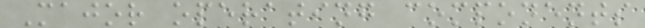Major operating components
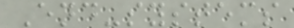End-systems
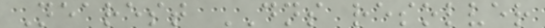Nearest DNS resolver
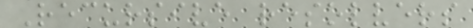Recursive resolvers
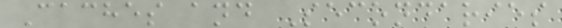Caches and Secondaries
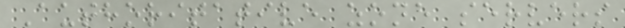Authoritative zone servers
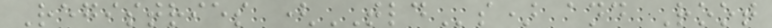Registries (TLDs) and Root
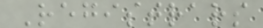Registrars
